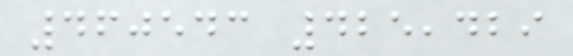460543 425,429
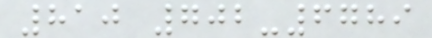810 702-6789
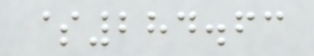$284.63
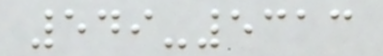549-5313
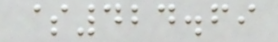$424.69
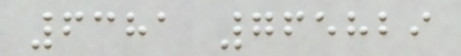6381 765829
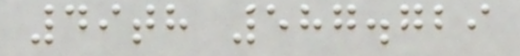49th 587.729
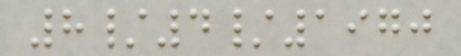8/4/1970
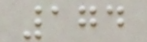174
